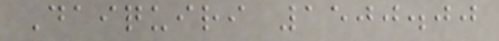Daiquiri 1500.00
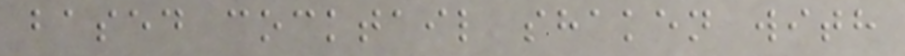based cocktail shaken with
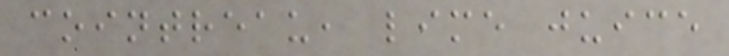cointreau, lime juice
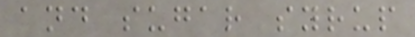and sugar syrup
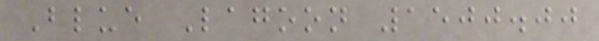Blue Lagoon 1500.00
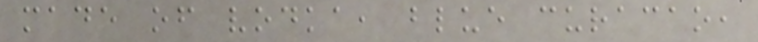made of vodka, blue curacao,
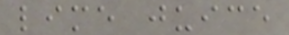lime juice
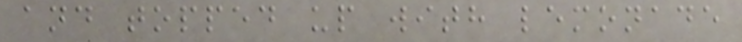and topped up with lemonade
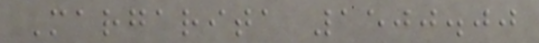Margarita 1500.00
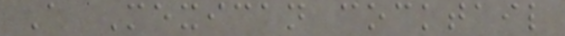A Mexican cocktail
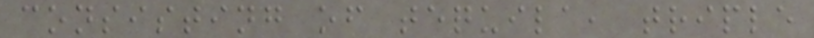consisting of tequila, triple
